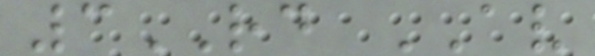3RD AV
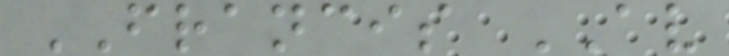FRANCIS AV
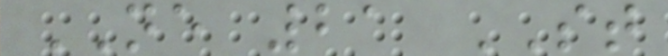NE 21 ST
